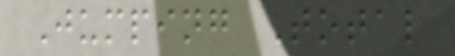Jumping Total
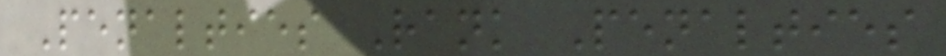Penalties Rank Penalties
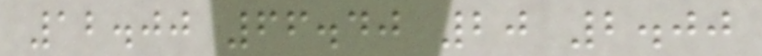12.00 66.40 20 2.00
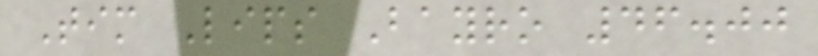Tim Lips Bayro 46.00
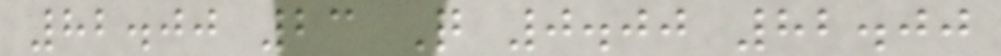82.00 23 Q 0.00 82.00
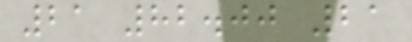21 82.00 21
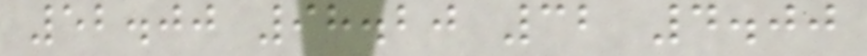52.00 98.20 32 4.00
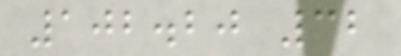102.20 32
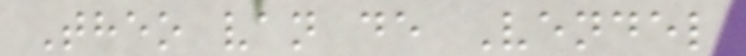Theo van de Vendel
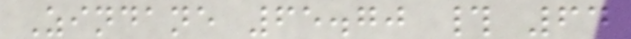Zindane 65.70 # 64
